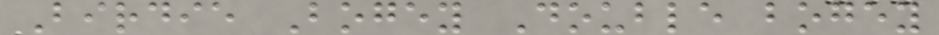Birdie Bogey Double bogey
